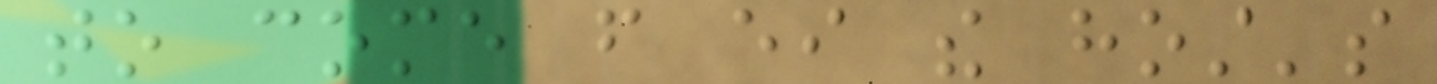to come from either the host's
